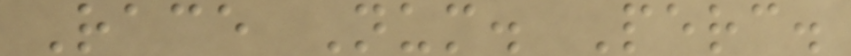Race Num. Perc.
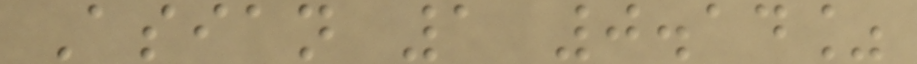Asian 1 0.14%
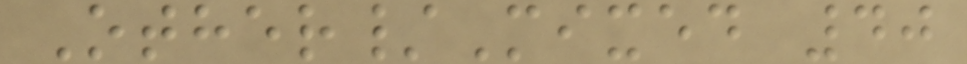Other/Mixed 40
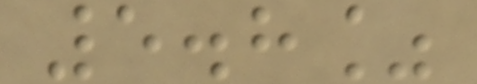5.8%
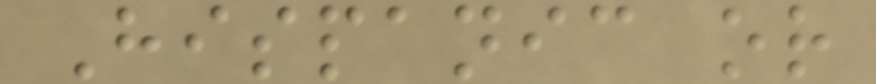Hispanic or
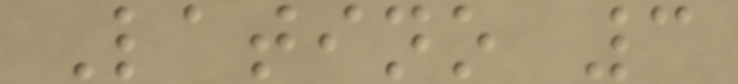Latino 3
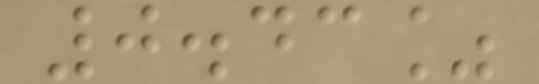0.43%
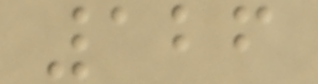126
